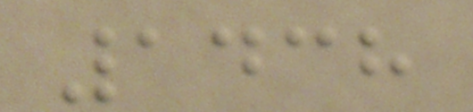1438
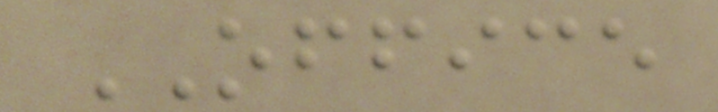OFFICE
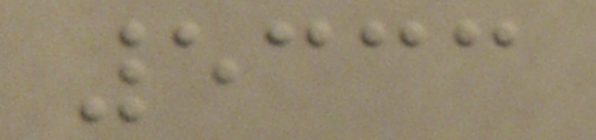5333
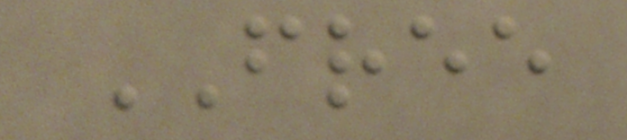FREE
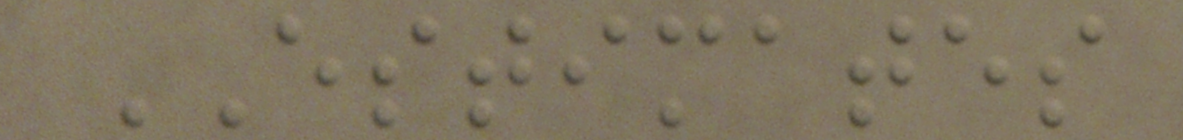ESTIMATES
